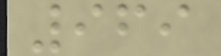969
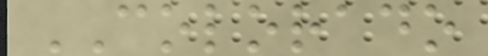COLORADO
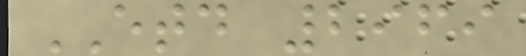ETD 2969
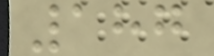187
